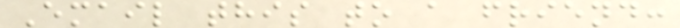Email this to a friend:
